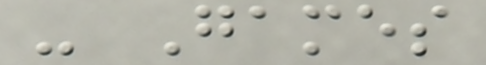- Games
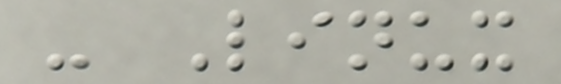- Linux
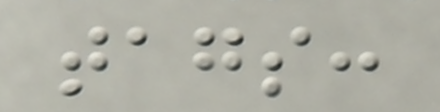tags:
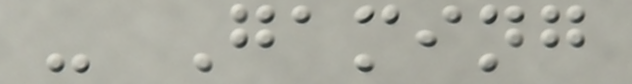- Gaming
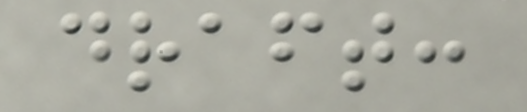draft:
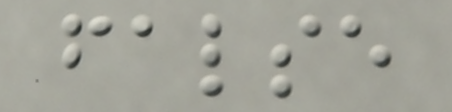false
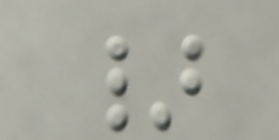}
